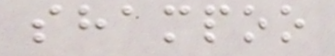shampoo
